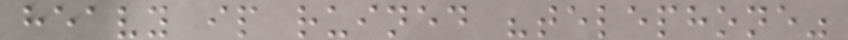heavy ip ruined "telephone"
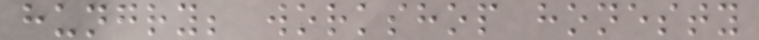hungry; workshop honesty
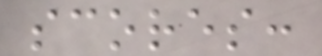scores:
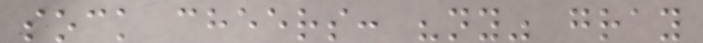sock cheers: "ny" gray
